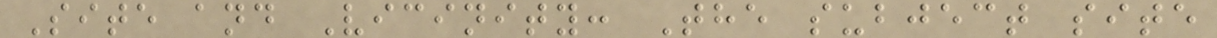Site and Vicinity: The subject site
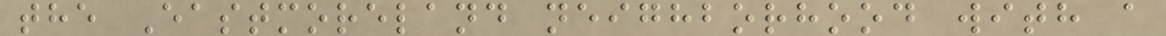the Eastmoreland neighborhood with a
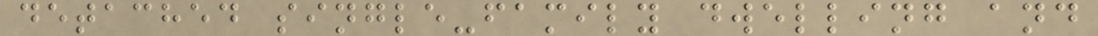detached single-family dwelling and
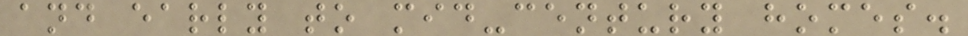and early to mid-century homes.
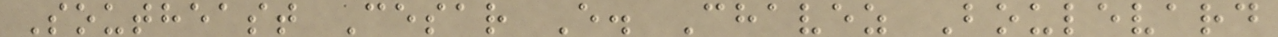Southeast Cesar E. Chavez Boulevard
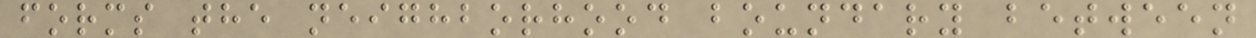forms the neighborhood boundary between
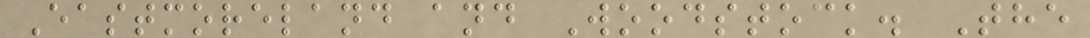Eastmoreland and Woodstock. The
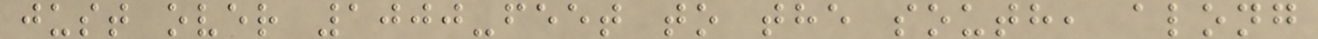just over 1000-feet to the south, along
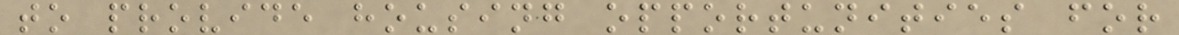to provide housing opportunities for
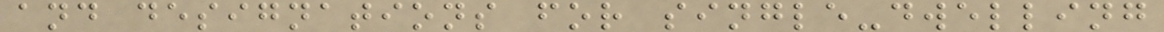and designations for single-dwelling
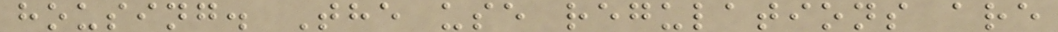housing. The use regulations are
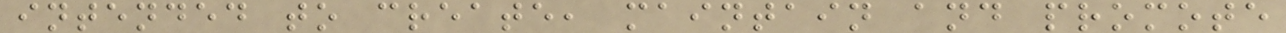intended to create, maintain and promote
